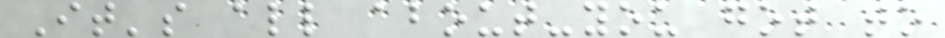It's all about-you got to
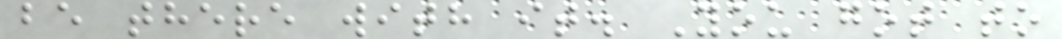be there with it. You got to
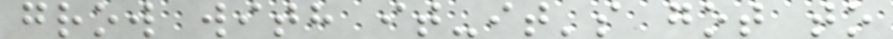grow with it-it's got to
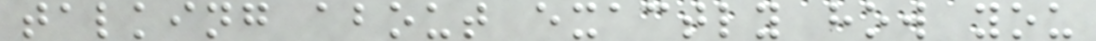talking about exactly how you
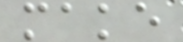make
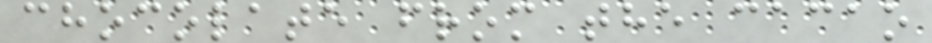chocolate from the cacao
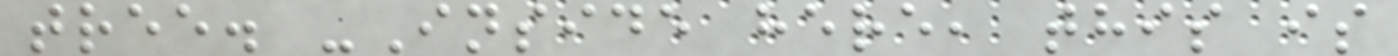tree. -Inside here, this is
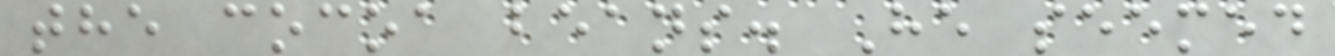the cocoa beans. He seemed
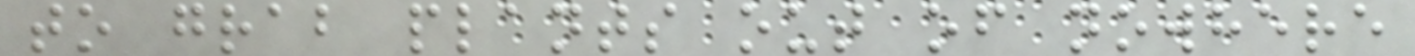to grab plants out of nowhere
